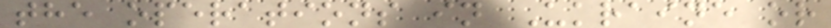the operations in Ukraine or
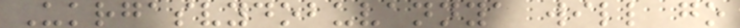Ukrgasvydobuvannya will go
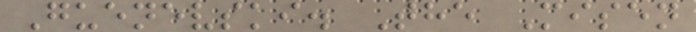Guenevski. The Misen
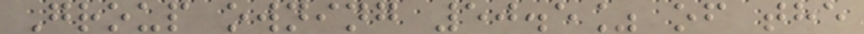Group owning 50.5% of the
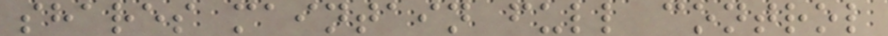shares maintain full control
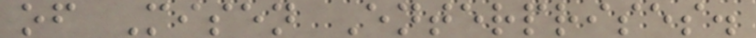of Misen Enterprises.
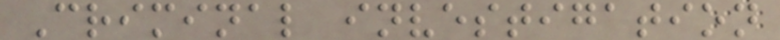Criminal investigation
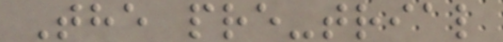The pre-trial
